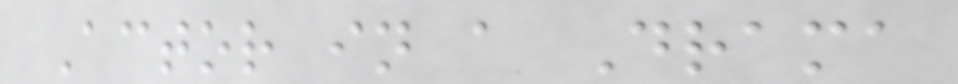Actor in a Drama
